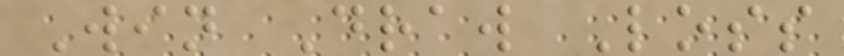Win Draw Loss
